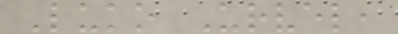Luko Urvel,
